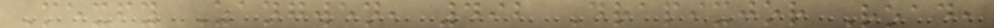Mexfy Zangwen, 492 Drapixjor Road,
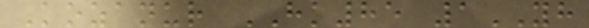Kozanur HK85 1YH
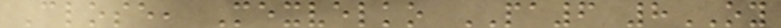Close, Mexvelko PA6 8OY
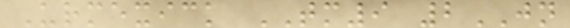Urmexick TM9 2JN
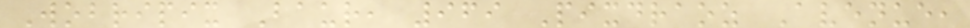Wobripix Baur, 969 Pixdraoz Avenue,
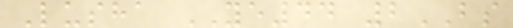Lusha YE44 2BS
